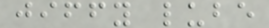jiffy lube
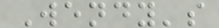Wendy's
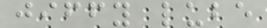jiffy lube
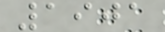1901
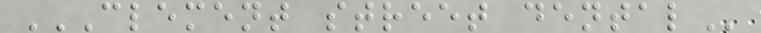CLEMENT STREET DENTAL
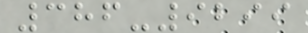386-9299
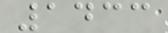1433
